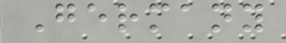Germany
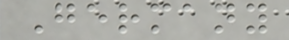Germany
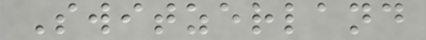Switzerland
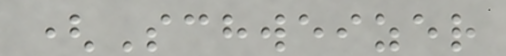(Schweizer
